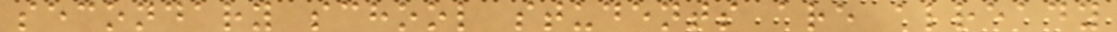secondary school students are already
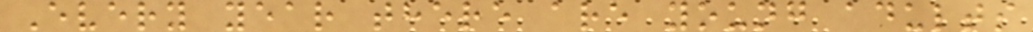Every year there are young adults
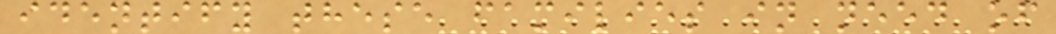identify these families in need of
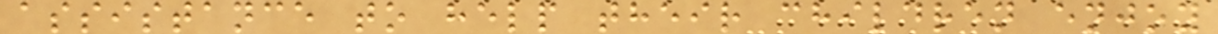assistance to help their children enjoy
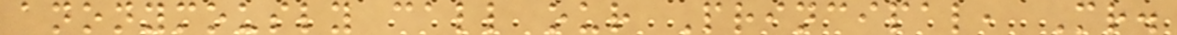anonymously call our Principal, Mr.
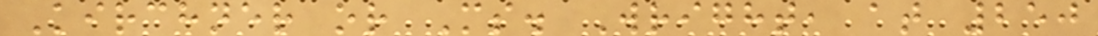Kirchner or Ms. Wright, at 250
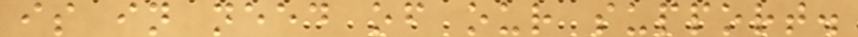is in need of our support.
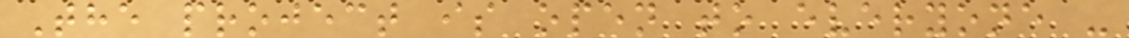The project is open to everyone -
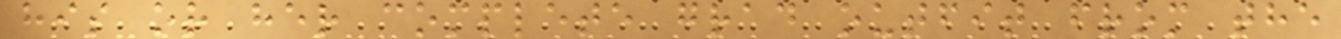his or her complete grad outfit from the
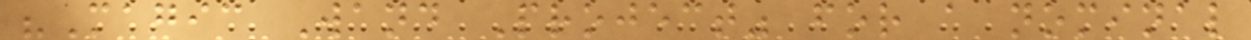"Magic Wand Project" for a nominal
